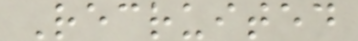Recruited
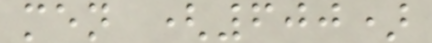men (600)
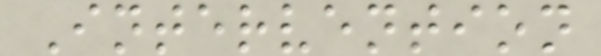Intervention
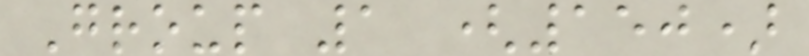Group 1 (150)
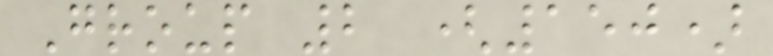Group 2 (150)
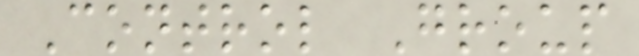Control Group
